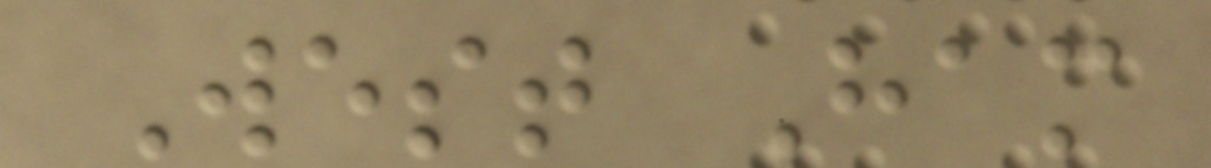West Ham
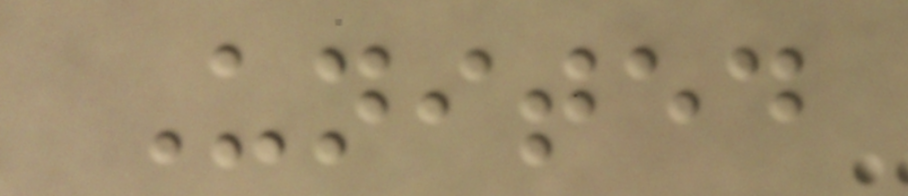United
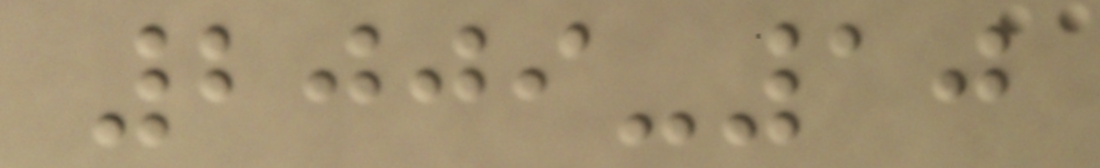2009-10
